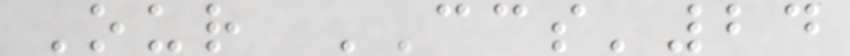Our CCS'24
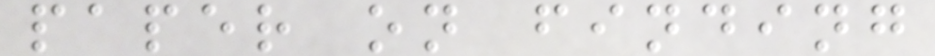paper on finding
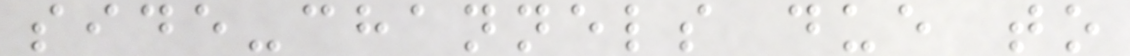side-channels due to
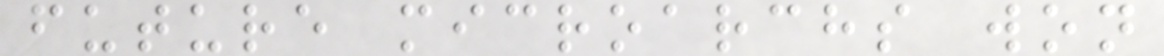future microarchs won
